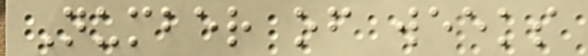Number of weeks
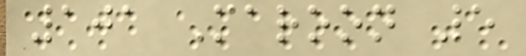101 Maroon 5
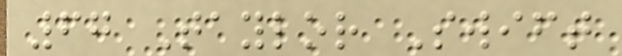67 Taylor Swift
